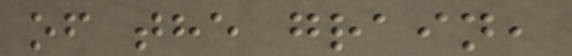of the grain,
